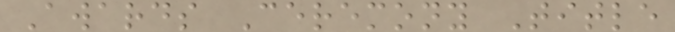Awards Ceremony Title
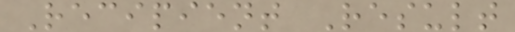Recipient Result
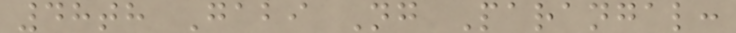48th Gabi Ng Parangal:
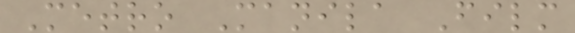Metro Manila Film
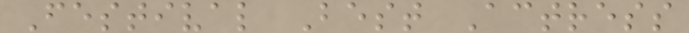Festival Best Actress
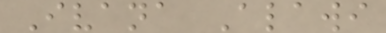Ivana Alawi
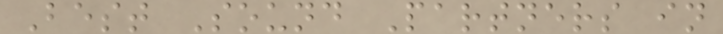Best Sound Partners in
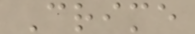Crime
